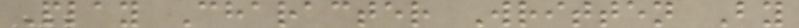Play Character Written By
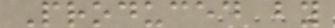Produced by
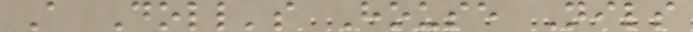A Doll's House Nils
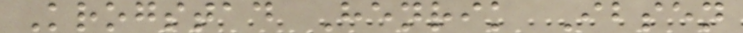Krogstad Henrik Ibsen
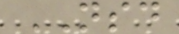NSD
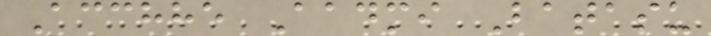Acchhe Aadmi Batasu
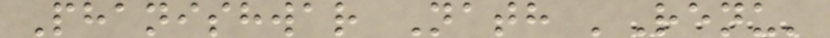Phanishwar Nath 'Renu'
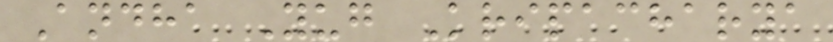Andha Yug Kripacharya
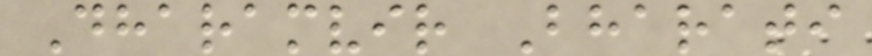Dharamvir Bharati
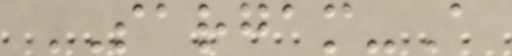SARGAM-A
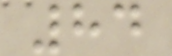84
